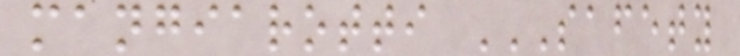mangiarotti SAFETY
